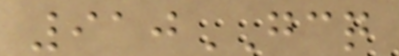910GCQ
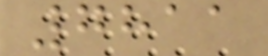7811
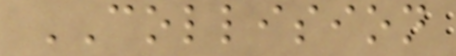COLLISION
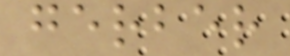gerber
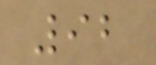92
